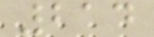214
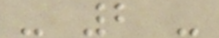- 2 -
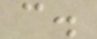c.
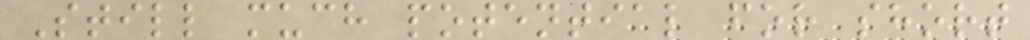Still much potential for short
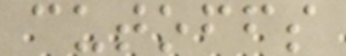cutoffs
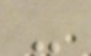-
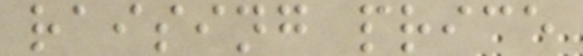raising price
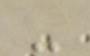-
